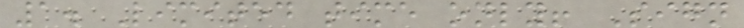1. Limited time only! Sign
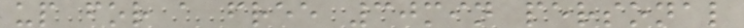up for a free 30min personal
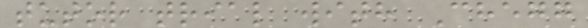tutor trial with Chegg
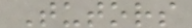Tutors
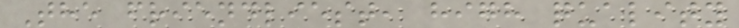The friendliest, high quality
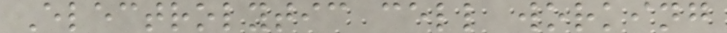Electrolytic cell working
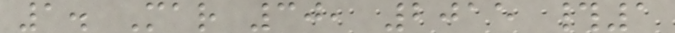1. Mar 30, 2015 #1
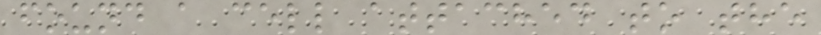found a cell attached to the
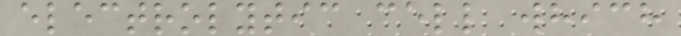electrolytic cell which
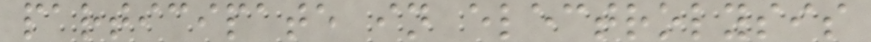participate in electrolysis
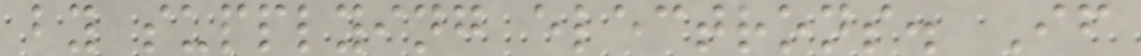by supplying electrons. If
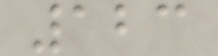123
